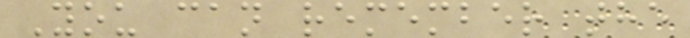You can remember the
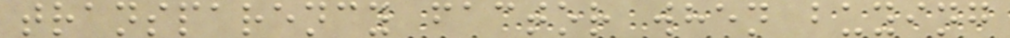transparency factor when buying
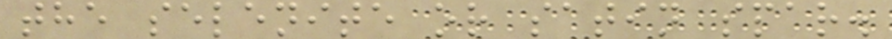the selenite or satin spar.
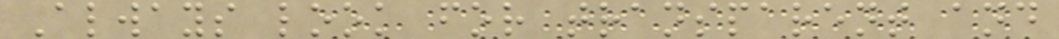Always look for transparent and
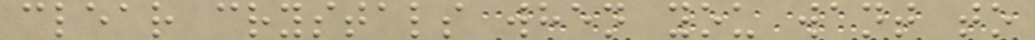clear crystals when you want to
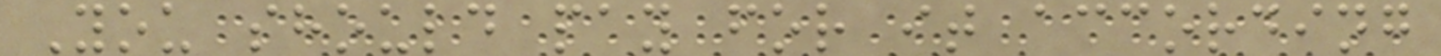You should pay for it according
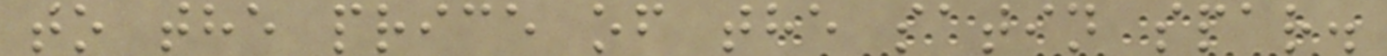to the price of the satin spar.
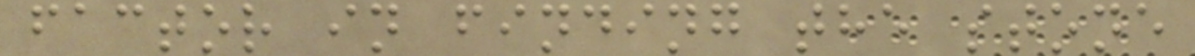factor in finding the stone
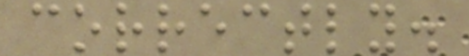correctly.
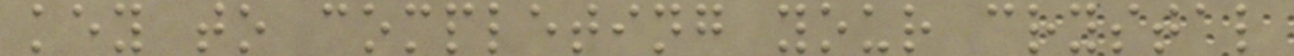key to completing your crystal
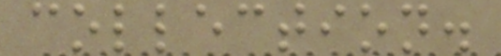collection.
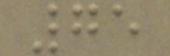75
